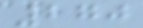270
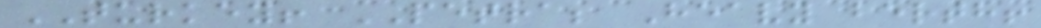TURKEY! PETRA; Heavy berth!
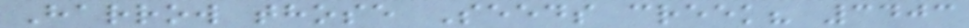Harrow those Seeds creek? 3403
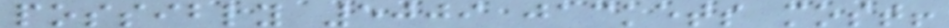possibly 5009 jackets most!
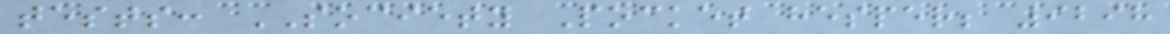tests: SOCIETY Pocket hesper; 9298
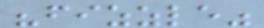"fizzle"
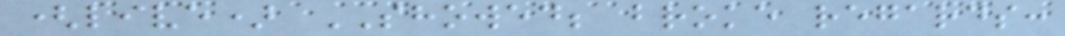(live) SHOWED; broke regards:
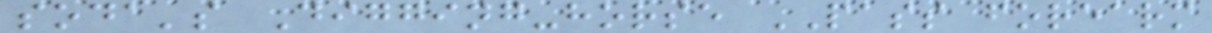soda's Digging-horse PASS forearm
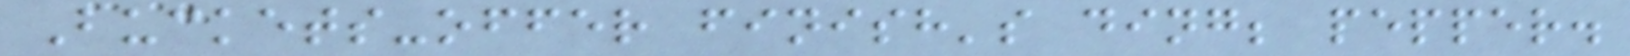Buckets-offer finish's ding; pepper.
